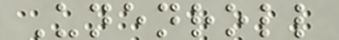Unenroll
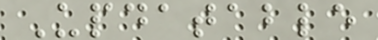Updatable
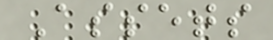Assets
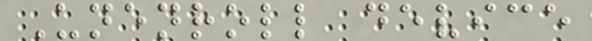Unenroll device
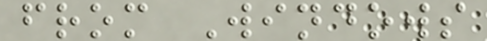from Windows
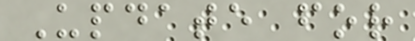Update for
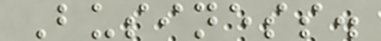Business.
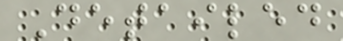Detailed
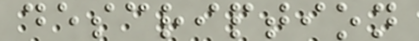description
